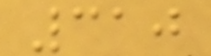310
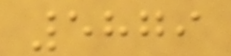5879
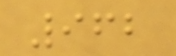962
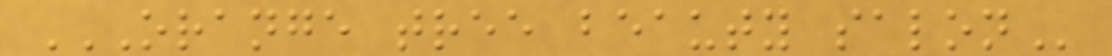ORANGE TREE BEAUTY SALON
